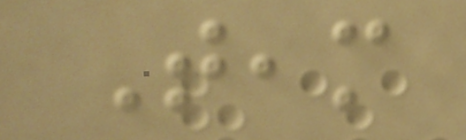Team
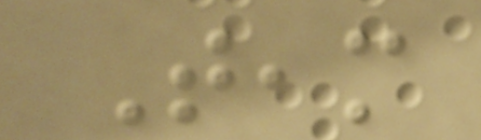Team
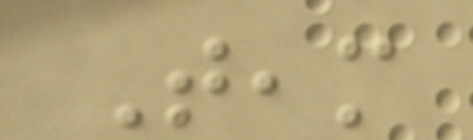Team
